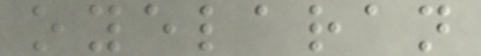oyelaran
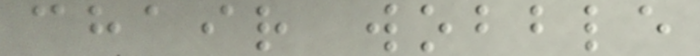chair wobble
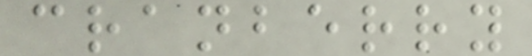cranberry
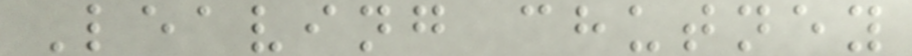Leaving chutney
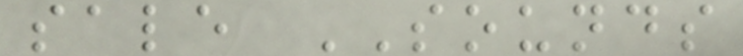sale SOUNDS
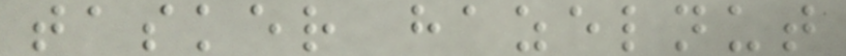tasker hazelnut
